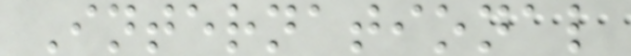International
